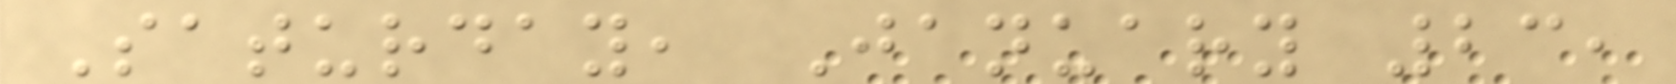Saturday, January 23,
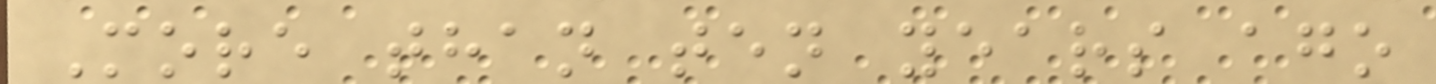More than ten years ago
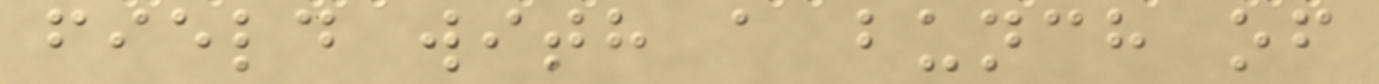field with a bunch of
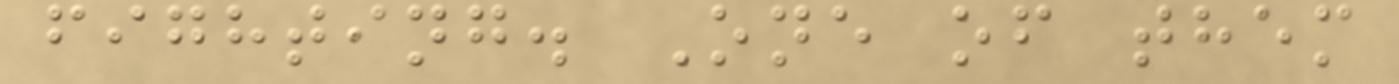fighting. One of them
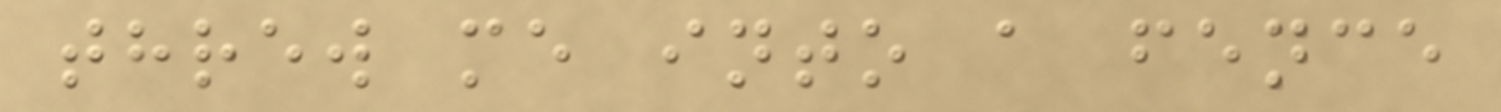threw me into a fence
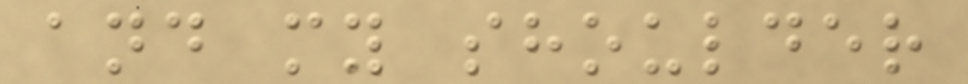and my shoulder
